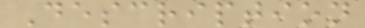Description
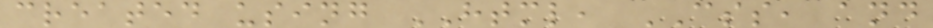created using HTML, CSS, and
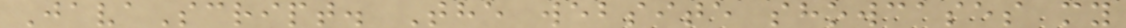JavaScript. The website showcases my
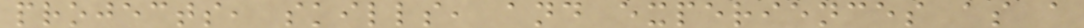projects, skills, and experiences as a
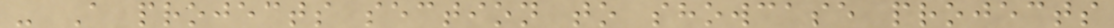- A projects section to showcase projects
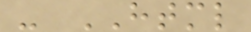- HTML
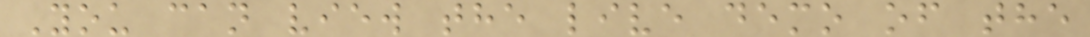You can view the live demo of the
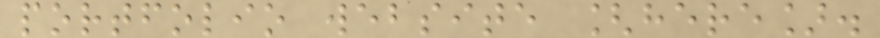portfolio website [here].
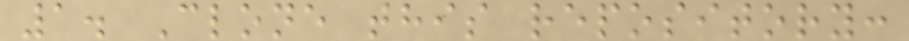1. Clone this repository:
